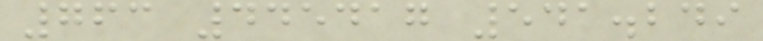763 445417 541.249
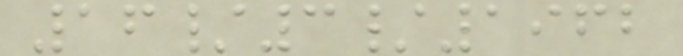16/3/1962
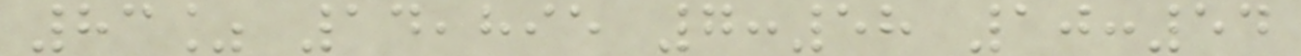83% 14,895 7:58 10:54
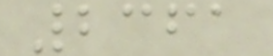2361
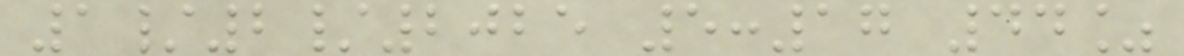1/2/2025 5:17 44%
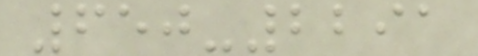650-2291
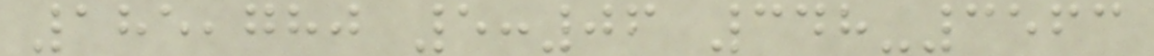185,780 5:06 348-3563
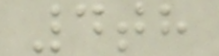4th
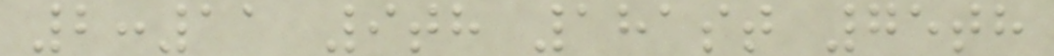2:11 9th 181st 75th
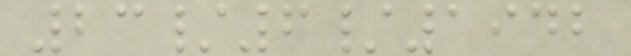23/6/1942
